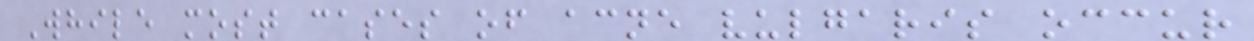While most cases of acne vulgaris occur
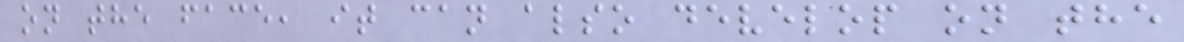on the face, it can also develop on the
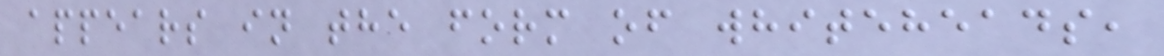appears in the form of whiteheads,
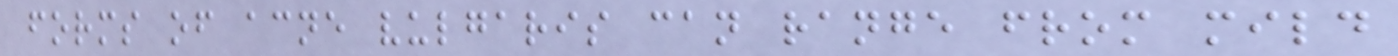forms of acne vulgaris can range from mild
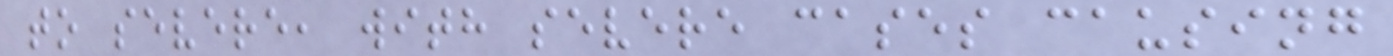to severe, with severe cases causing
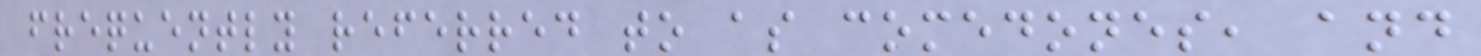frequently referred to as comedones, and
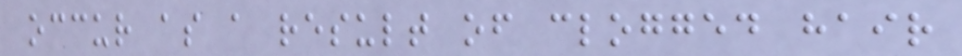occur as a result of clogged hair
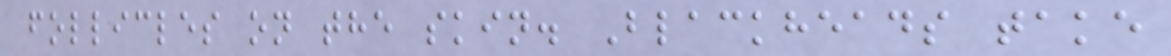follicles on the skin. Blackheads take
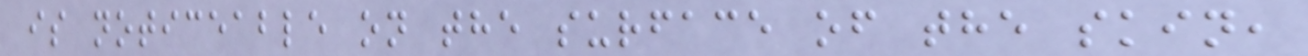is noticeable on the surface of the skin,
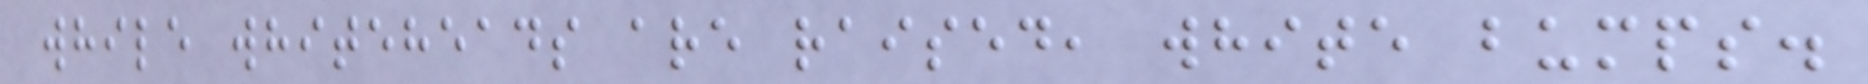while whiteheads are raised, white bumps.
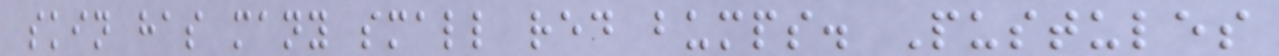skin has many small red bumps. Pustules
